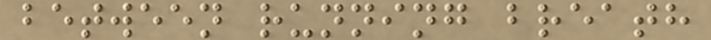between running breath
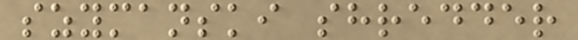szymanski shredder
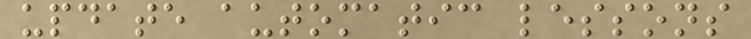update automatic lessons
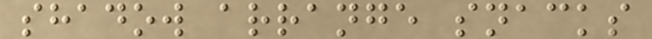shadow arrange snacks
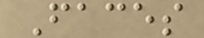Faces
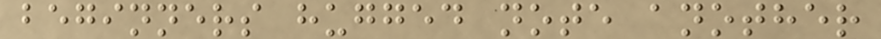beginners hugged note another
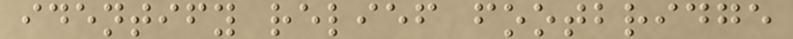identify relief footbridge
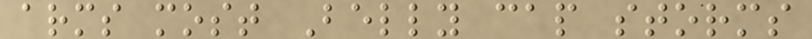arms most Belly cap storms
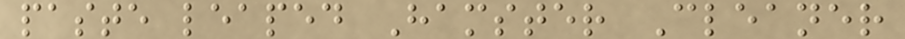paste leaped Hamster Cleaner
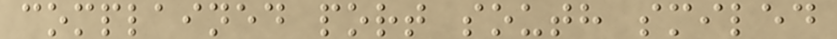complained port south smiled
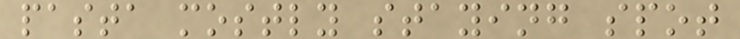pasta mostly staying spot
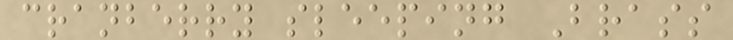cranberry sleeping Brass
